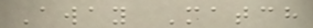Away Match
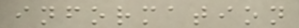information
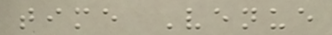time Venue
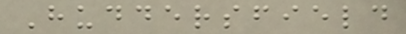Huddersfield
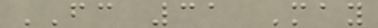FC 31 May
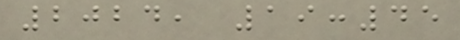2024, 19:45
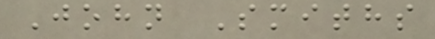John Smiths
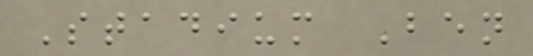Stadium Ben
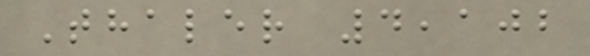Thaler 4,102
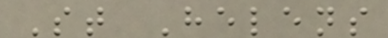St Helens
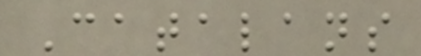Catalans
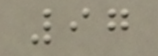97
